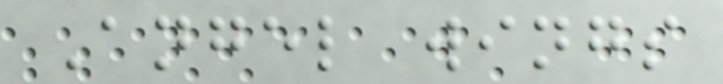Angel wings
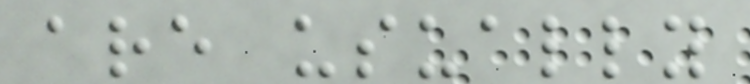are usually
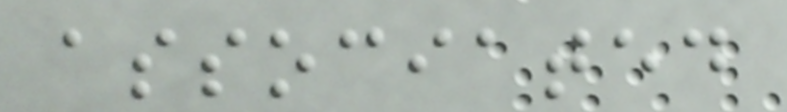associated
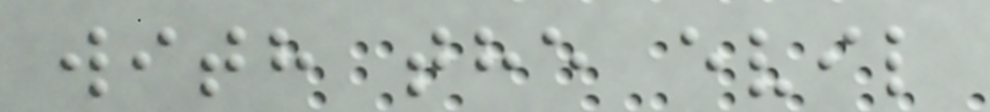with the evil
